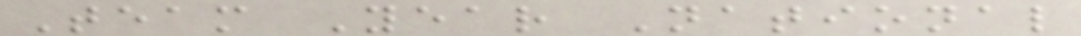Team Year National
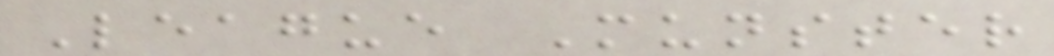League Munster
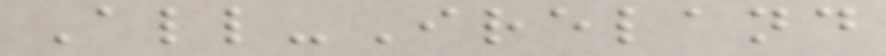All-Ireland
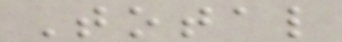Total
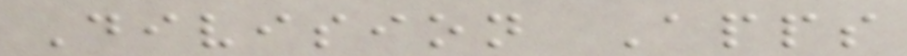Division Apps
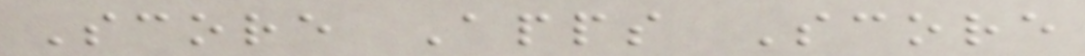Score Apps Score
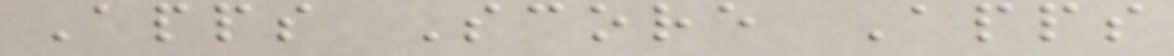Apps Score Apps
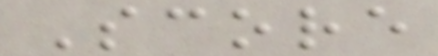Score
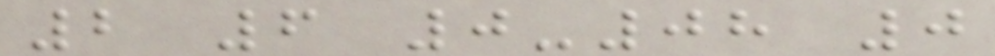2 6 0-08 0
